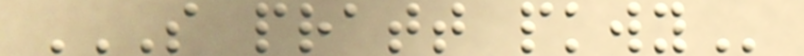S PRATT PKWY
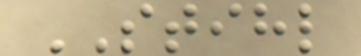STIHL
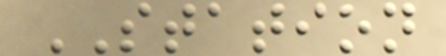STATION
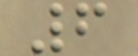6
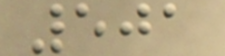501
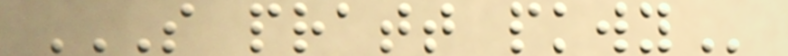S PRATT PKWY
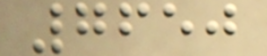7650
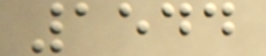1544
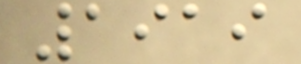1919
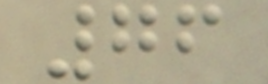76
